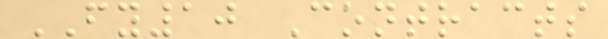FY10 Contracts
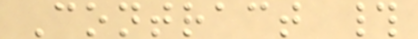Contract #
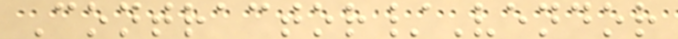Contractor/Vendor
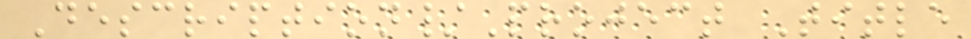Description/Project Title
